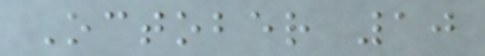October 10
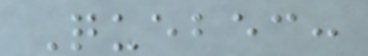Quebec:
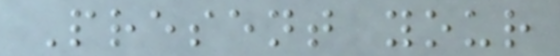Present your
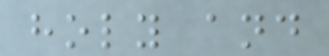holy and
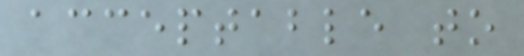acceptable to
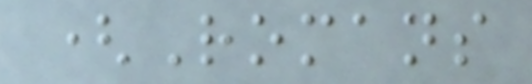(Romans
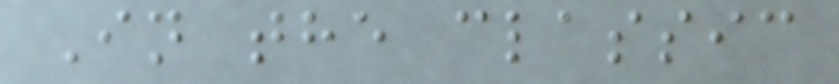In the classic
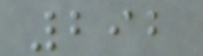292
